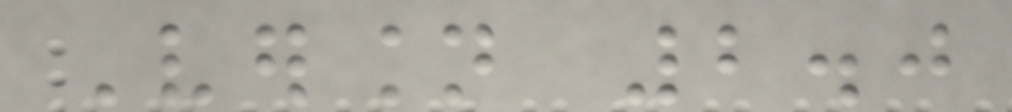Version 2.0
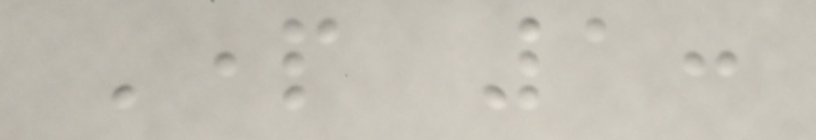Part 1:
